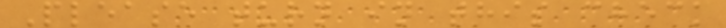Please turn in this check
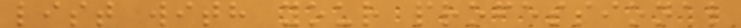list with your professional
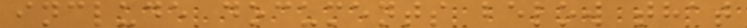include documents below that
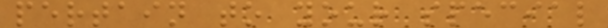pertain to your special
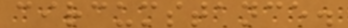circumstance.
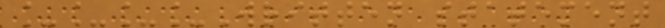____Written statement
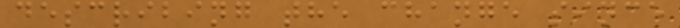describing the change since
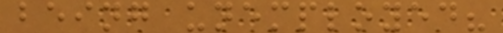being unemployed?
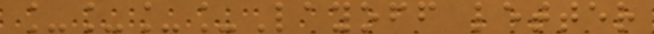____Layoff letter
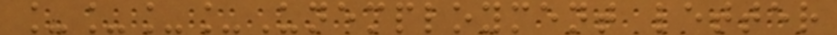____Unemployment letter
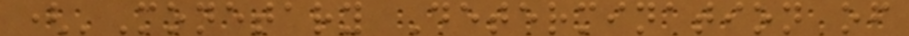('Monetary Determination of
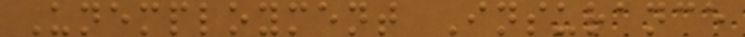Unemployment Insurance
